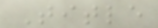Title
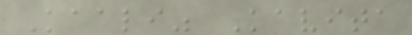Kaali" Kavita
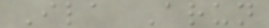Ila Arun
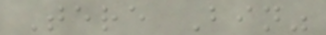Tere Bin"
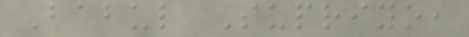Babul Supriyo,
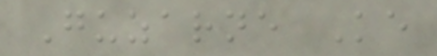Guzarne Ke
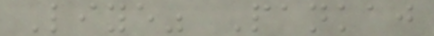Liye" Pankaj
